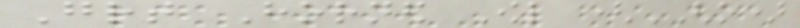Great Horned Owl (GHO)
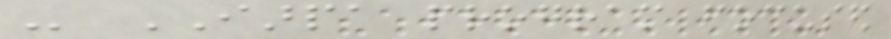- IARPA program focused
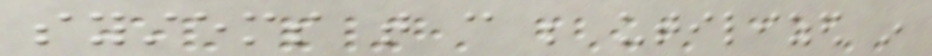systems that can be utilized in
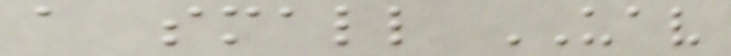a small UAV
